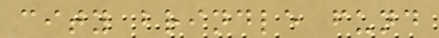city brindle fund
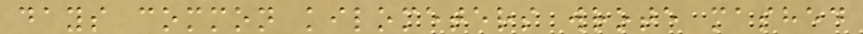days common kilometers wrote mashed
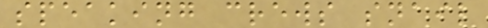speaking crews snail
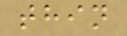thin
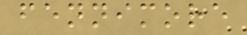fennimore
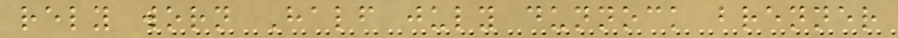rely worn Half july dunnock brenner
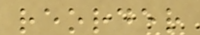reorder
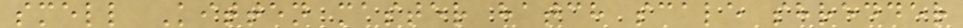smell Kitten master hatch scale shredder
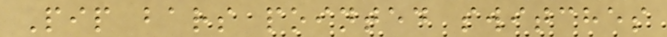Pip bars pointed switches
